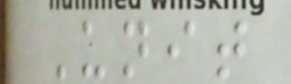Unit
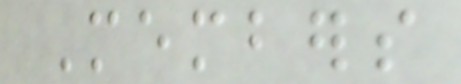Members
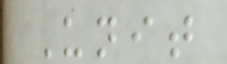Unit
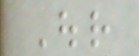Our
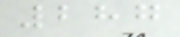287
